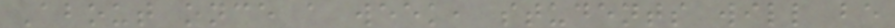About once a week, students will be
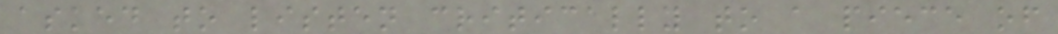asked to listen critically to a piece of
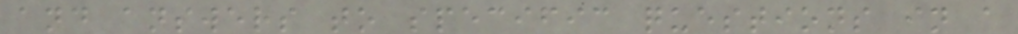and answers to specific questions in a
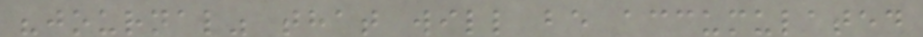"journal" that will be accumulated
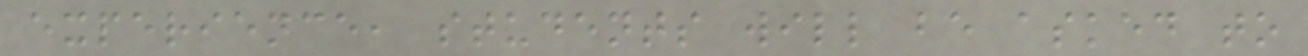experience, students will be asked to
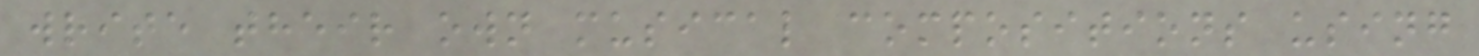write their own musical compositions using
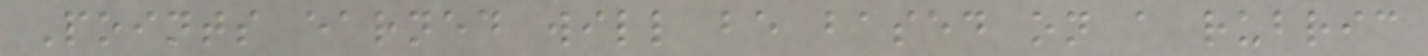Points earned will be based on a rubric
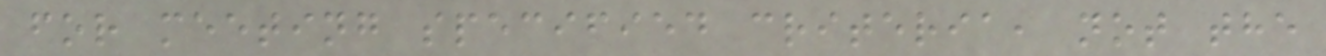for meeting specified criteria, not the
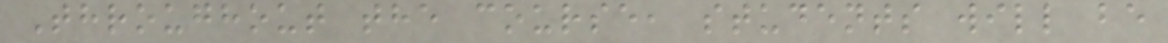Throughout the course, students will be
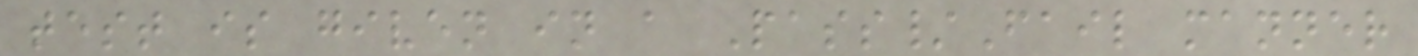test is given in a Pass/Fail manner
